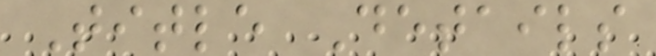Title Details
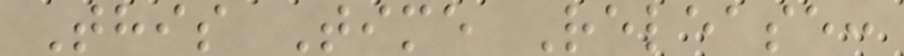This Time Release:
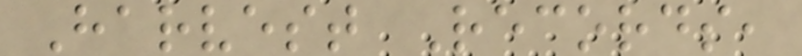Harvest Records,
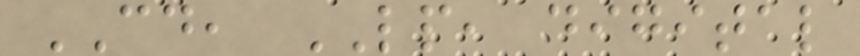CD, LP, digital
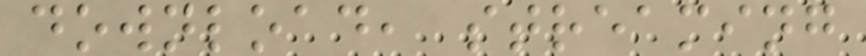download, streaming
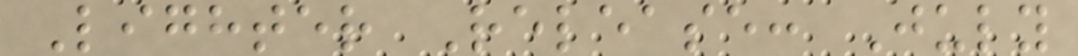Lighter Release: July
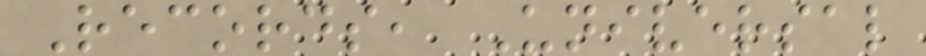Records, Universal
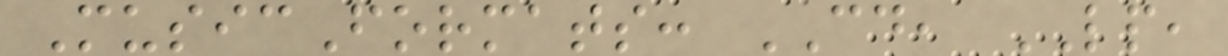MusicFormats: CD, LP,
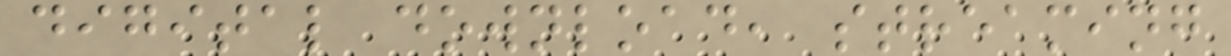digital download, streaming
